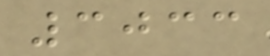3033
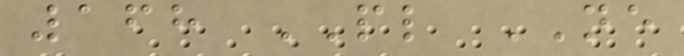168 PL NE
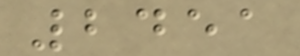2451
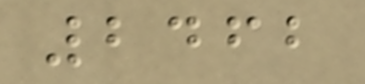2462
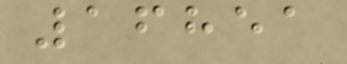16851
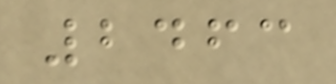2463
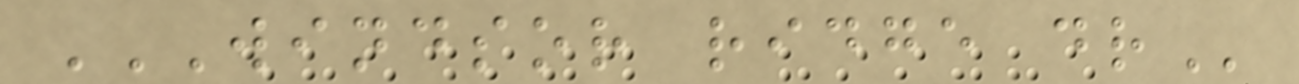WINDSOR RIDGE DR
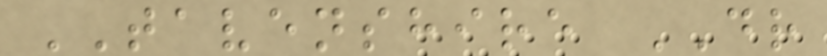TAVENSHIRE DR
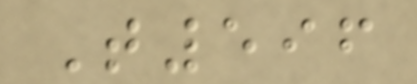T596
